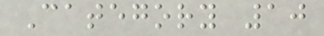Category 10
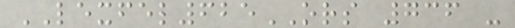LEXFEL625ORS 736 -
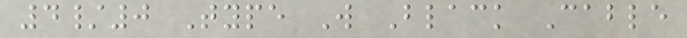4/0 Type W Black Cable
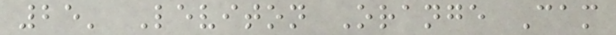25' Leviton Orange Cam
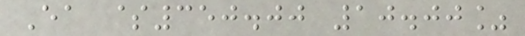Ea $350.00 10.00%
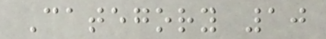Category 10
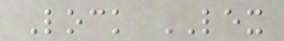Lock LEX
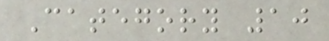Category 10
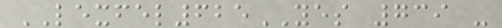LEXFEL625YES 739 -
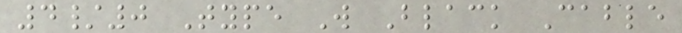4/0 Type W Black Cable
